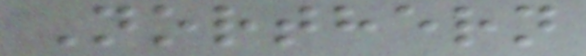Northern
